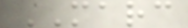MARC
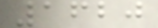1620
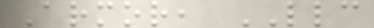Armor, LLC
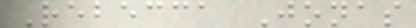Rebecca Jonas
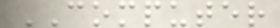COMPUTER
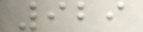929
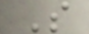S
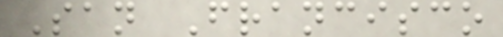San Francisco
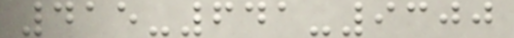415-641-9300
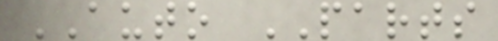AUTO PARTS
